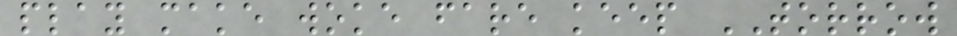play make woke fare keep TORROW
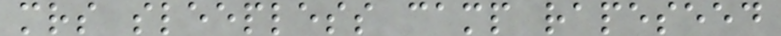mrs sleepless camp rapeseed
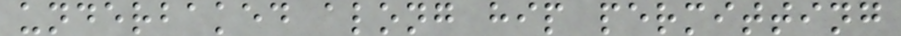underbaked along hip permitting
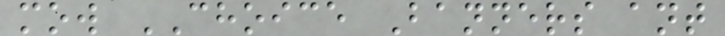mow CHOICE Banners ant
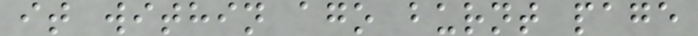it within ago burnt page
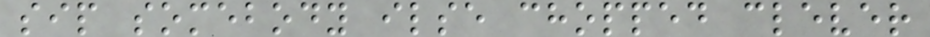sip somebody ilse chopped clever
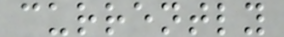currently
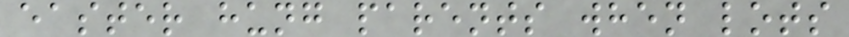easter hung parents when lots
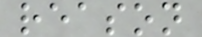reason
